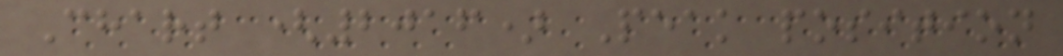Chart (2016) Peak position
